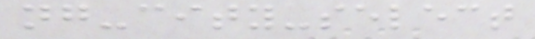ng-city-select
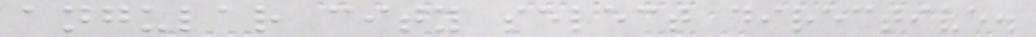angular city select directive.
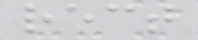rect
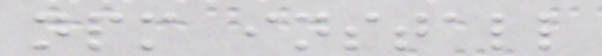npm install
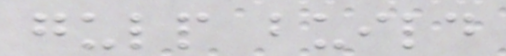gulp build
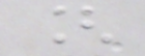[
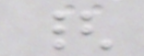{
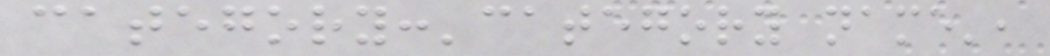category:'category name',
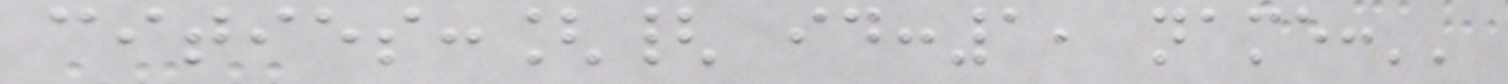cities:[{ id:1, name:''
